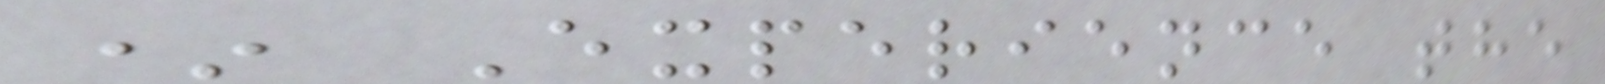* Experience the
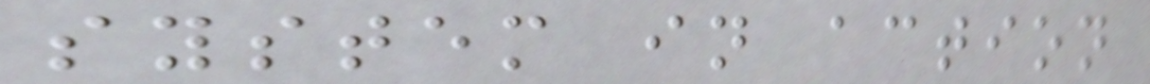system in action
